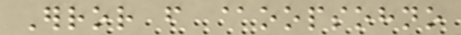Error from @oopsohno
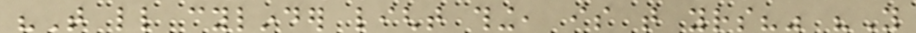"That little cylinder light thing, is that yours?" "You
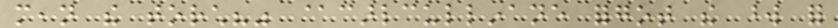mean the torch?" @carlcullinane forgot the word for
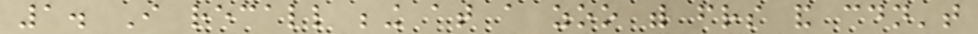1. I recall being at a zoo with friends and couldn't
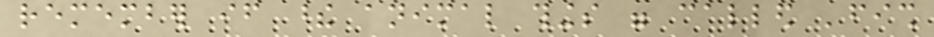remember if these animal things were called 'fish
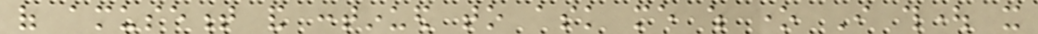of amusement and continued to ask me which one I thought it
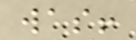was!
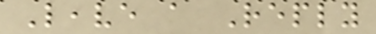Leave a Reply
